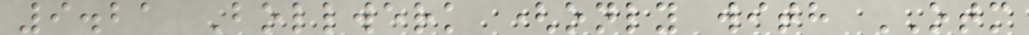9.21 Bollwerk (only with OTM
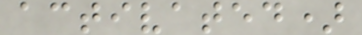activated)
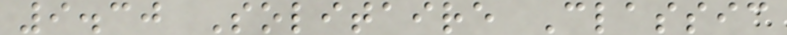9.30 Solitaire Classic
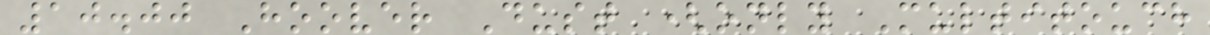10.00 Hoover Dust (only Multitouch
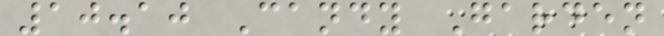10.10 Candy Garden
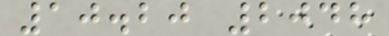10.20 2048
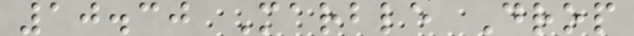10.30 Marble Drop
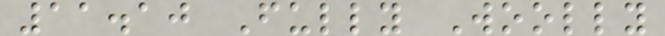11.10 Fully Woolly
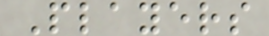Players
